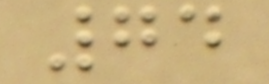74
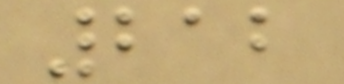212
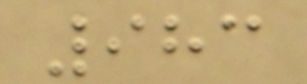983
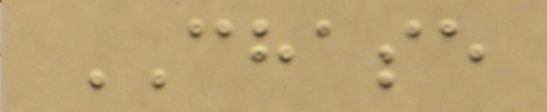CHASE
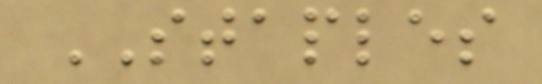STAPLES
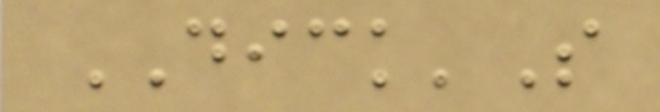DICK'S
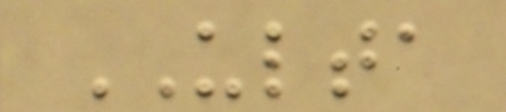ULTA
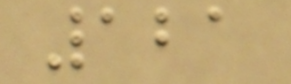121
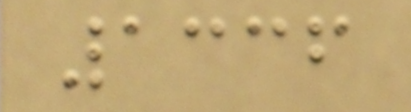1336
